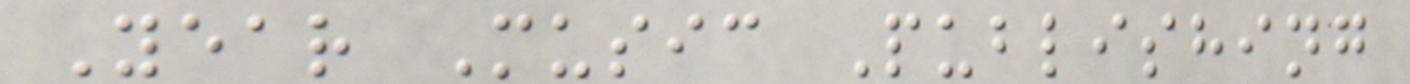Year Music Publishing
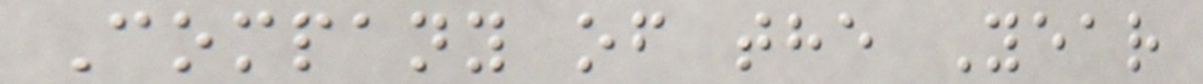Company of the Year
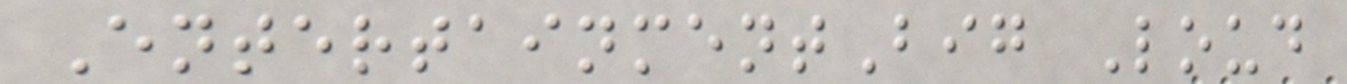EntertainmentBig Loud
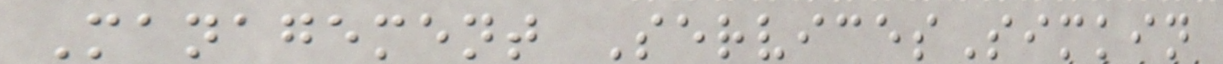Management ServicesSimkin
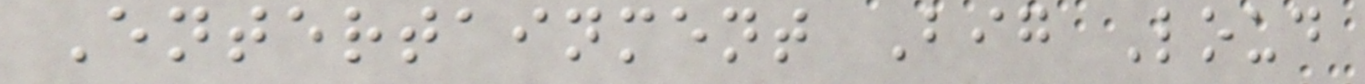Entertainment Big Loud
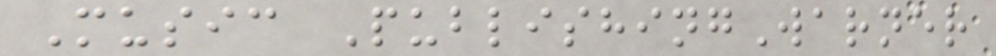Music PublishingWarner
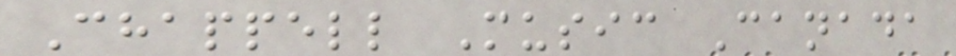Chappell Music Canada
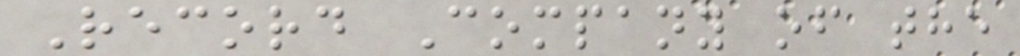Record Company of the
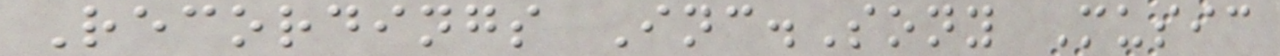Recordings Inc.Sony Music
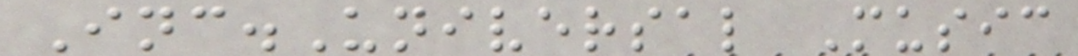Inc.Universal Music
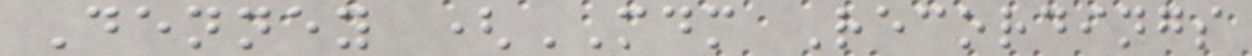Denney (MDM Recordings
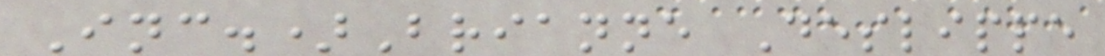Inc.)Brianne Deslippe
